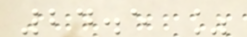24.5 %
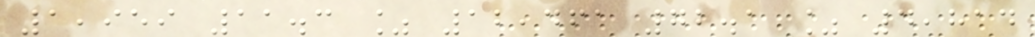1,959 11.3 % 12,461 72.1 % 4,814
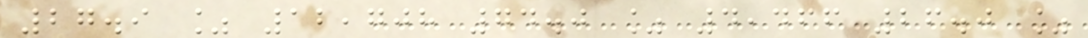27.9 % 12,708 74.0 % 4,466 26.0 %
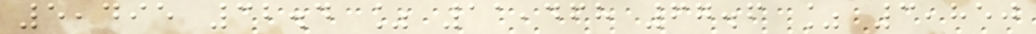5,495 32.4 % 11,468 67.6 % 3,850
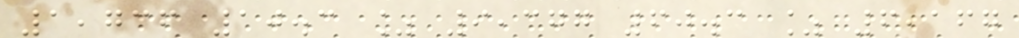1,736 10.3 % 9,377 60.3 % 6,167
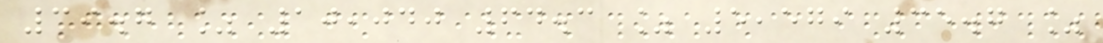39.7 % 10,040 64.3 % 5,579 35.7 %
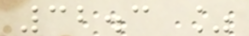32.3 %
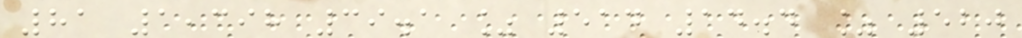81 1,398 39.1 % 514 14.4 % 520
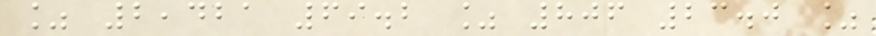% 2,421 69.2 % 806 23.0 %
